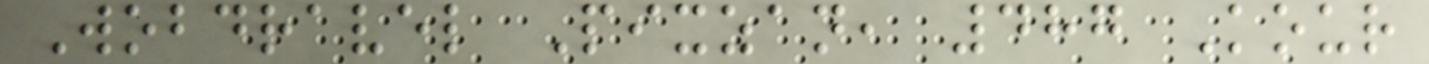Wobdravel Pixzan, 487 Kour
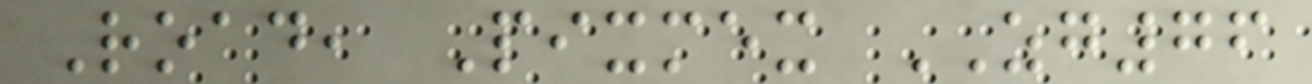Road, Pixmex ZG76
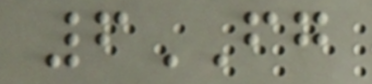6FG
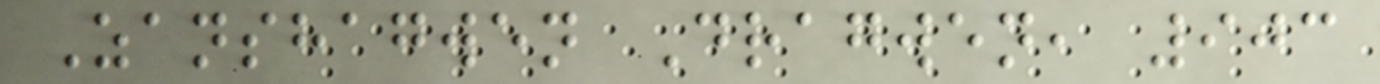Zanshagwen Dragwen, 903
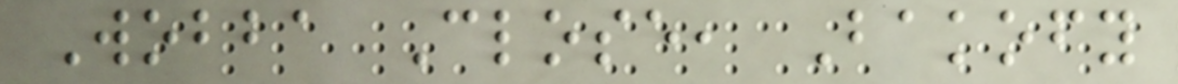Wobba Close, Bakofy
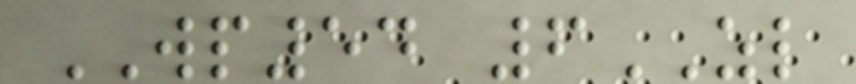WP54 6ZL
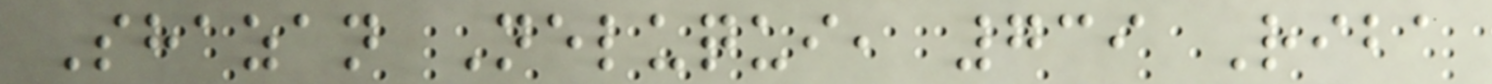Shazan Neluqui, 739 Riba
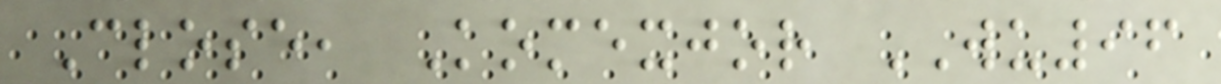Close, Komexjor WU96
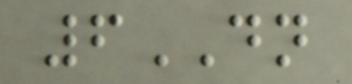6DN
